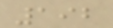192
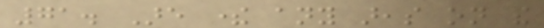71. Are there any areas on the
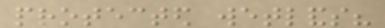protected wetlands?
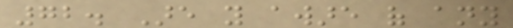72. Are you aware of any
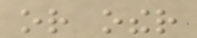or other
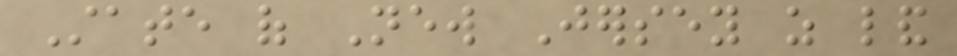State of New Jersey as land
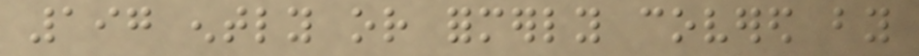197 ently or formerly covered by
